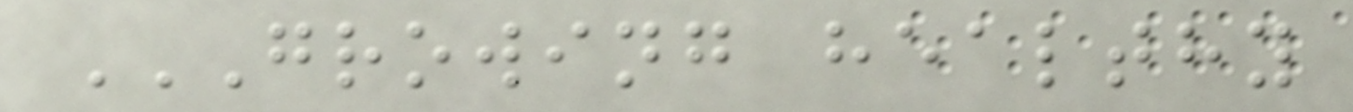GROWING HEALTHY
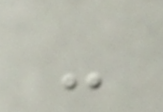-
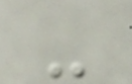-
